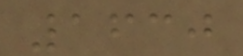1630
